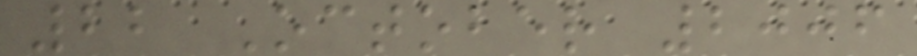22 October 2006
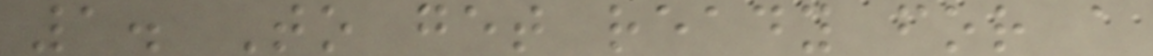1. To get ready for a
